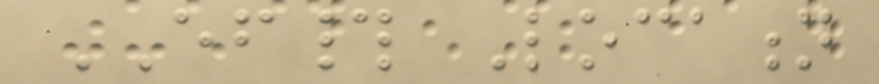EF# Location
